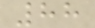88
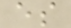es
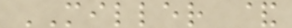MILLER &
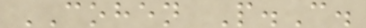COHEN P.C.
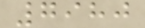7980
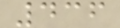436
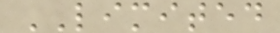LIMITED
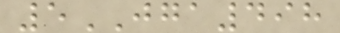5JGA498
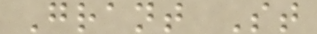Grant St
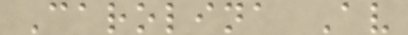Carolina Av
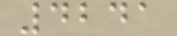4241
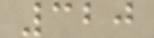320
